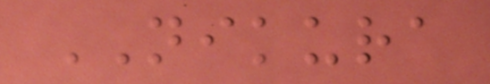NIKURA
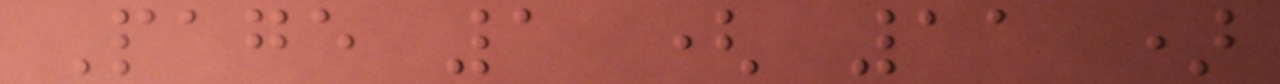Page 1 ( 11 )
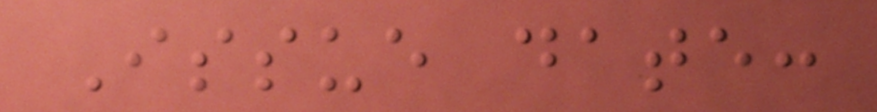Issue date:
